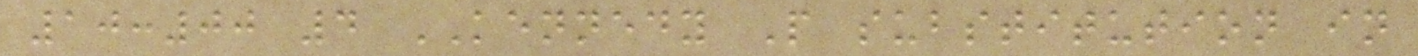10:00 4 KENNEDY P substitution in
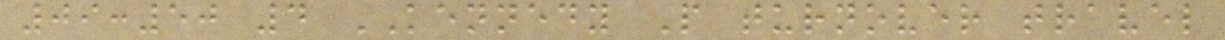09:50 4 KENNEDY P turnover travel
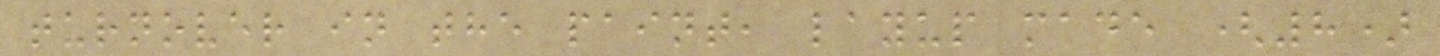turnover in the paint, layup made (8)
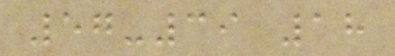57-39 18
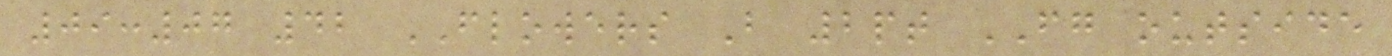09:07 42 FLOWERS B 2pt FG outside
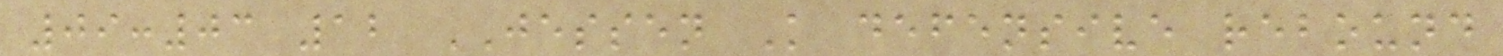09:03 12 JESSEN K defensive rebound
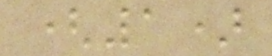(1)
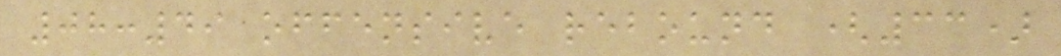08:49 offensive rebound (33)
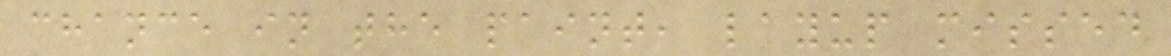chance in the paint, layup missed
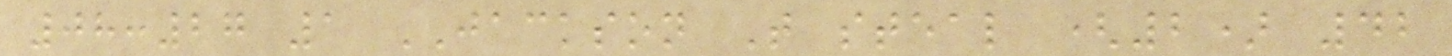08:27 1 JACKSON T steal (2) 42
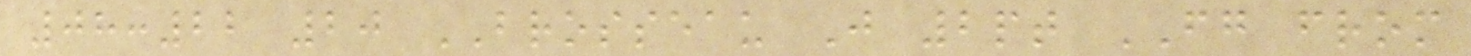08:22 20 BROSSEAU J 2pt FG from
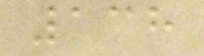138
